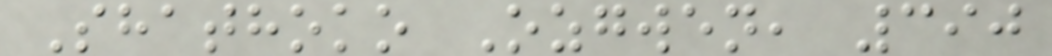Shathoko Ozgwen, 390
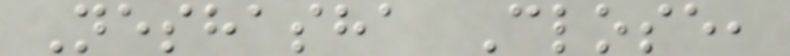Neshasha Close,
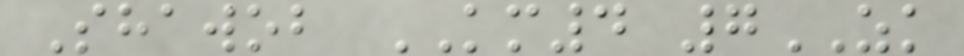Shawob KM4 7ZK
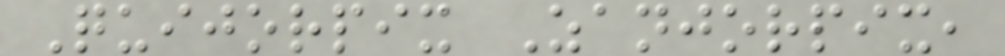Quijorpix Zanjorpix,
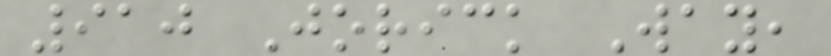910 Jorick Way,
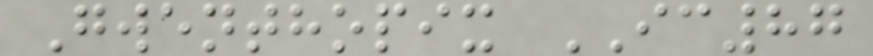Gwenthopix IC87
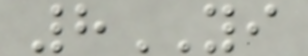8YI
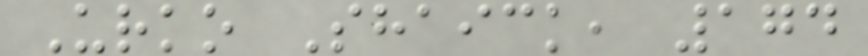Urko Shaick, 174
